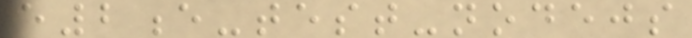e2e-test-nodejs
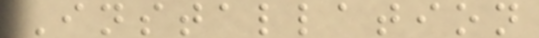Installation
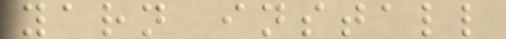yarn install
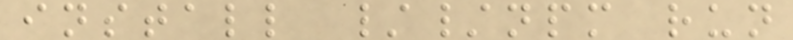install //npm run
